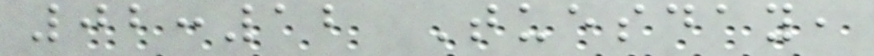02:12 Tuesday,
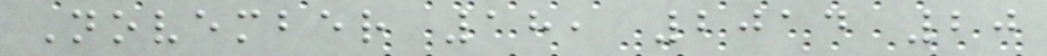November 18, 2014 20
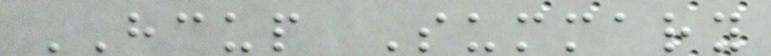HCUP Summary
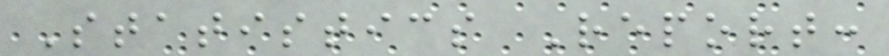Statistics Report:
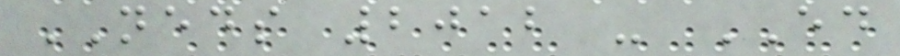NEDS 2012 - ED
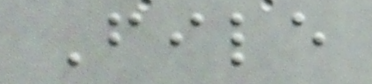File
